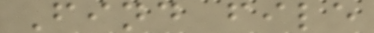Find file
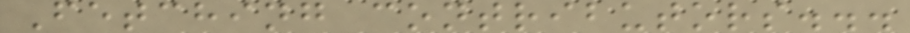Fetching contributors...
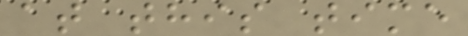at this time
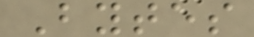Bytes
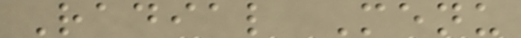Radial Menu
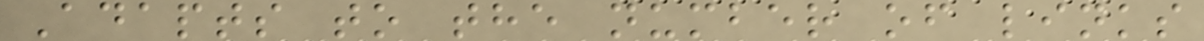Adapts to the number of links
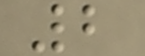2
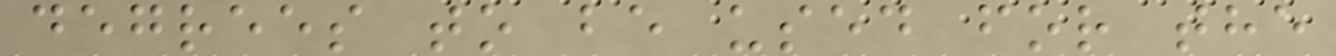degrees to be used for the
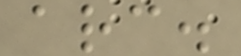arc.
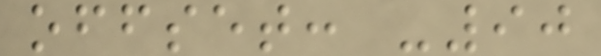offset: -90
